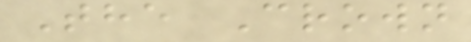The Crown
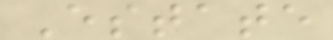Estate
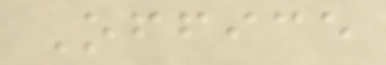Office
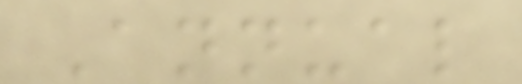Annual
